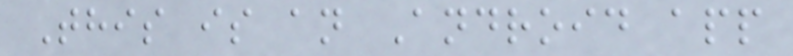This is an Android app
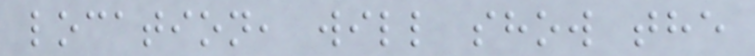location, will show the
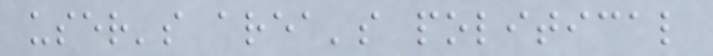user's area's political
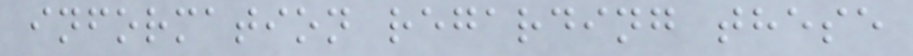information regarding these
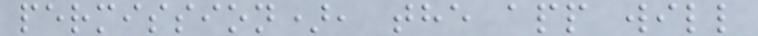permission), the app will
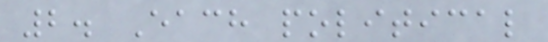2. Each political
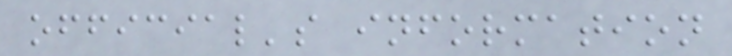official's information
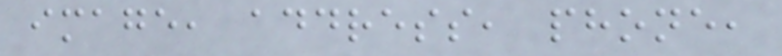image, address, phone,
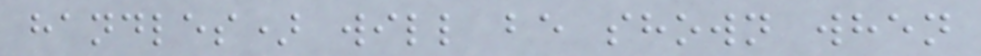handles) will be shown when
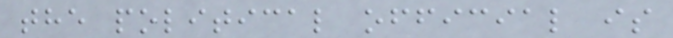the political official is
